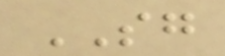SG
